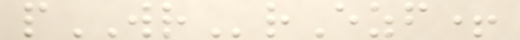pWRrEzf+
